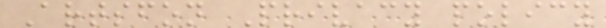Artsfon Privacy policy
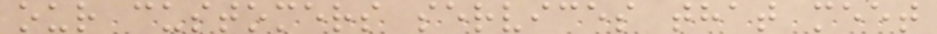our customers services that meet
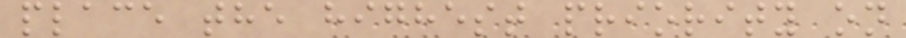place the highest priority on
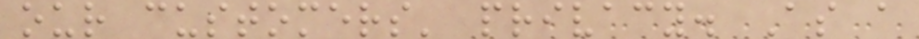our customers' privacy. As a
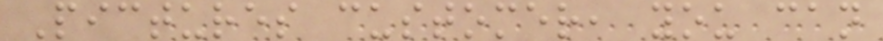Pictures customer, you can
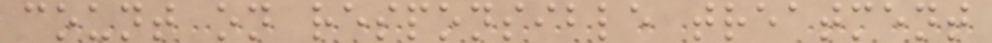count on responsible treatment
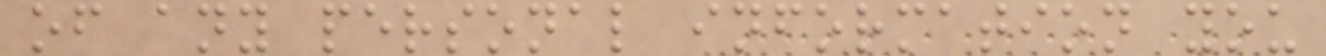of any personal information you
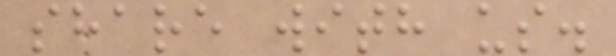share with us.
